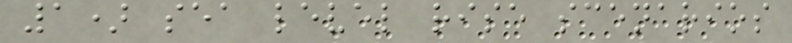1) sea level rise scenarios
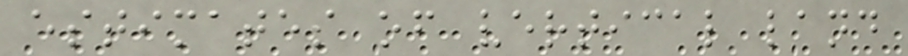estimates of vertical land
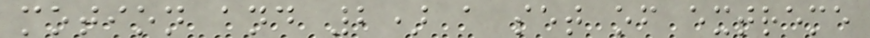motion and 2) a set of extreme
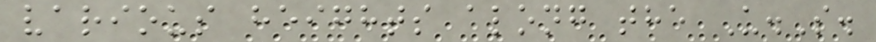various heights along the U.S.
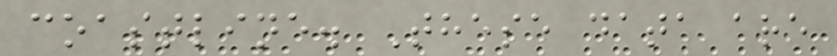coastline. These data are
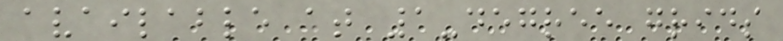available at 1-degree grids
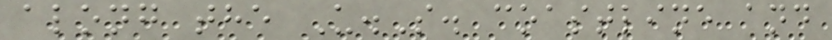along the U.S. coastline and
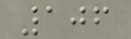106
